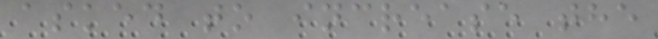asked to increase the
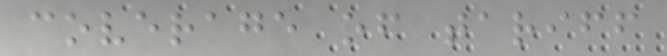coverage of tariff
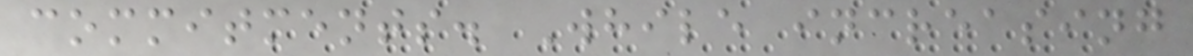commitments. While increasing
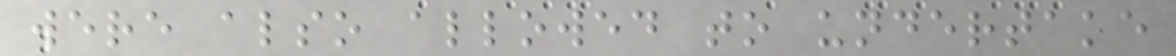were also allowed to undertake
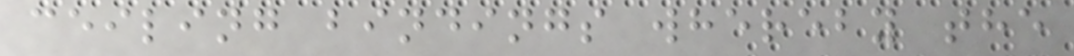ceiling bindings whereby the
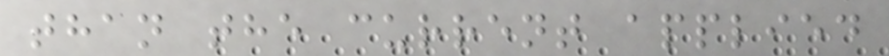than the current applied
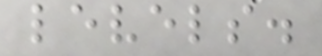levels.
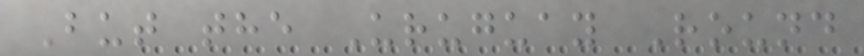But the Uruguay Round
